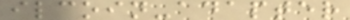ilcoin-adapter
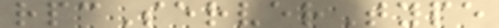rpcServerType
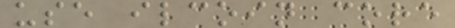use ilcoin core
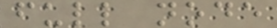full node
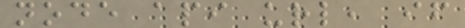node api url, if
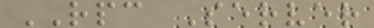RPC Server
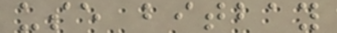use bitbay
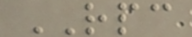RPC
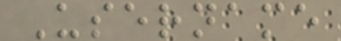Username
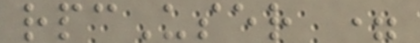rpcUser =
